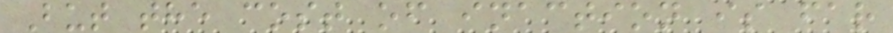But the cost of inaction is far
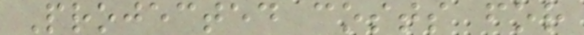Projected costs for
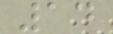14
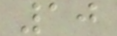10
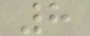8
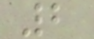2
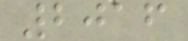2016
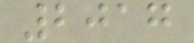2017
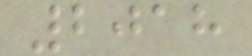2018
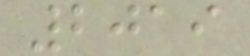2019
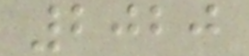2020
